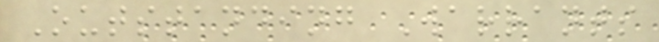Outstanding Warrants
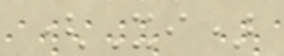(Xi)
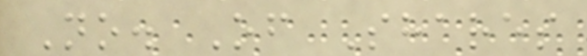No. Of Shares
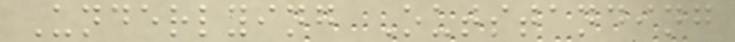Underlying Outstanding
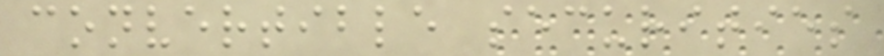convertible securities
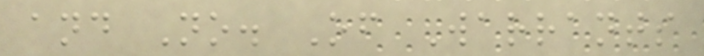and No. Of Warrants
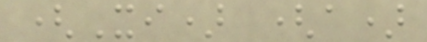(Xi) (a)
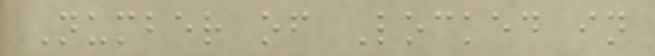Number of Locked in
